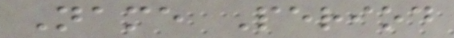Name Period
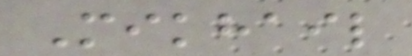Mikhail
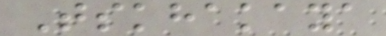Tskhakaya
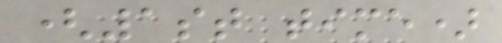(1st time)
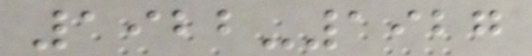1922-1927
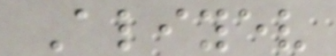Aliyev
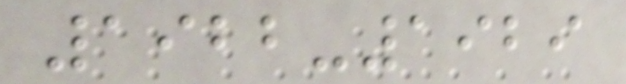1922-1929
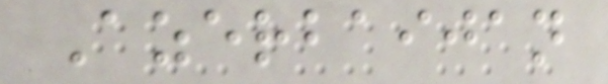Azerbaijan
